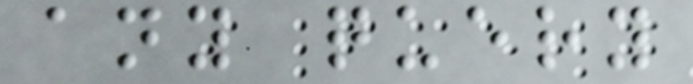any query
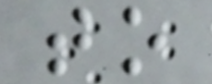to
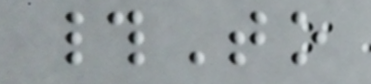#To
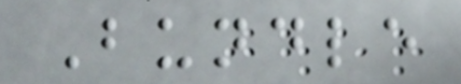Bundle
